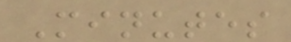Minutes
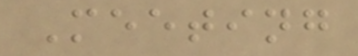Meeting
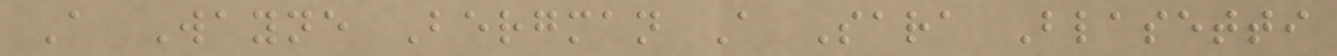A Wayne Bergman A Sara Blasetti
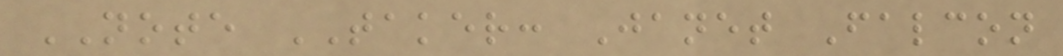NOTE TAKER: Janet Falcon
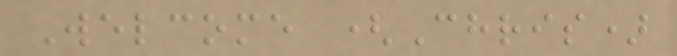Welcome (Chris)
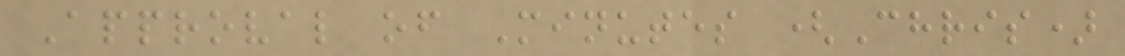Approval of Minutes (Chris)
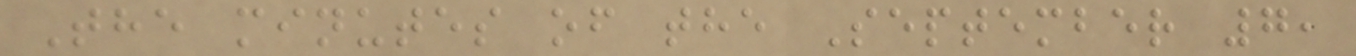The minutes of the September 7,
